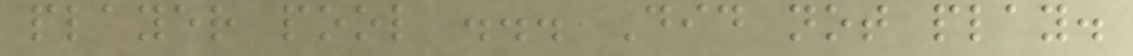player pool ... Did not play.
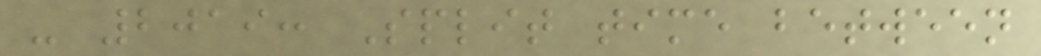- 2019: Split time between
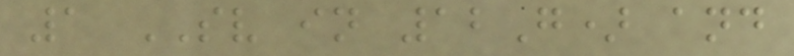1 SV in 12G) and
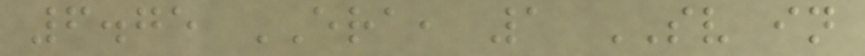6.75 ERA, 1 SV in
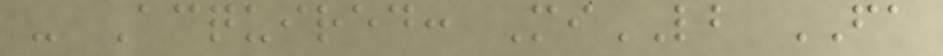- Acquired: MiLB FA
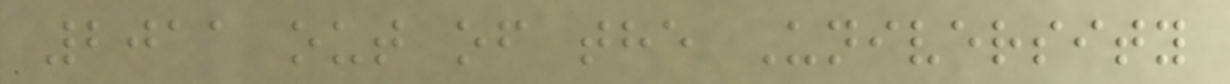2011 out of the University
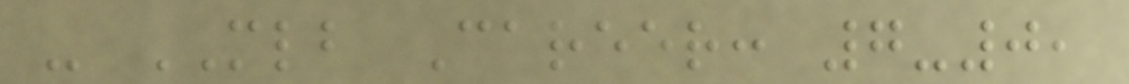- MLB Career: 7-0,
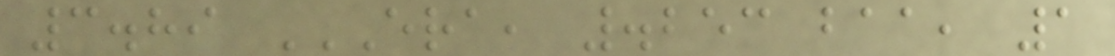3.89 ERA, .253 BAA, 1
